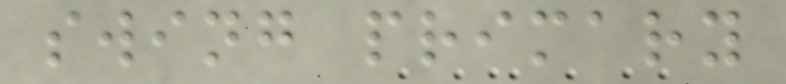swing primary
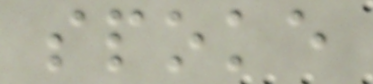spoke
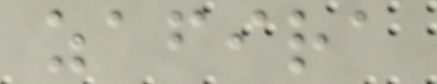zafira
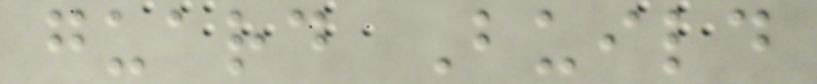guard Build
